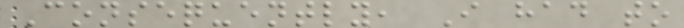Consequently, I had to
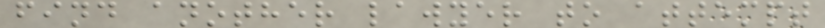find another lawyer to attempt
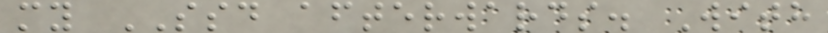my SSD afterwards. With
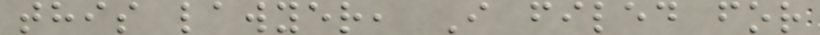this lawyer, I filed for
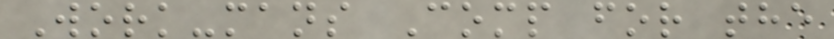Work-mans Comp for the
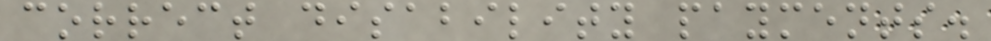correct disability payments.
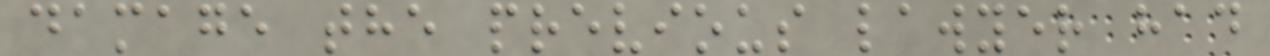damage the previous lawyer had
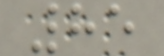85
